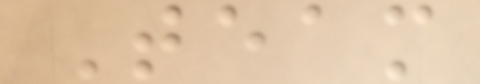Team
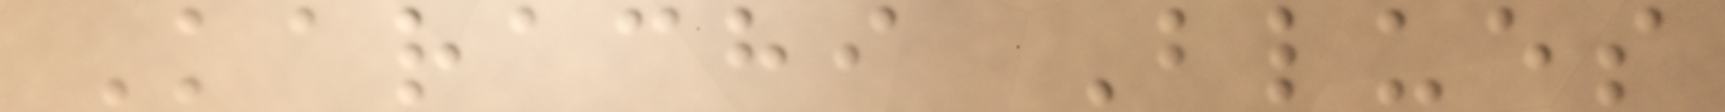Karachi Blues
